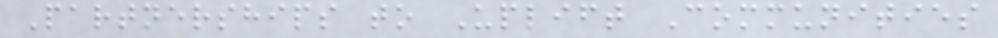Partnerships to Uplift Communities
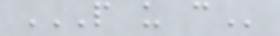P U C
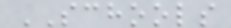SCHOOLS
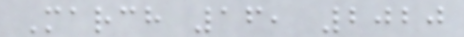March 16, 2020
